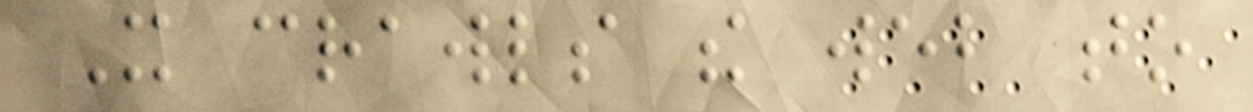It crawls the web to
